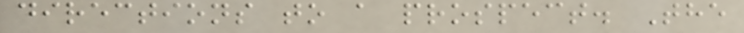directions to a prospect. The
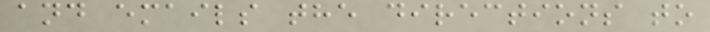and emails the directions to
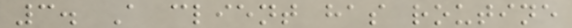3. A client has routine
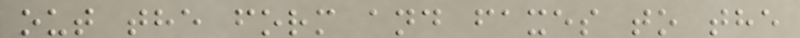out the form and faxes to the
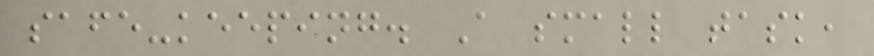safe-keeping. A small task,
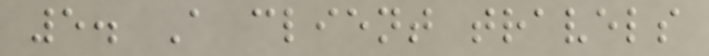5. A client travels
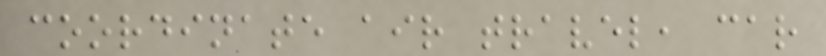coordinate air travel, car
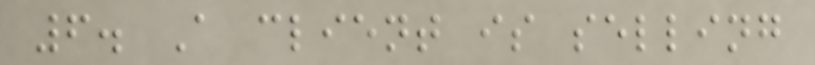6. A client is selling
